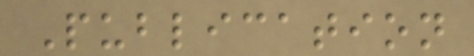Publication
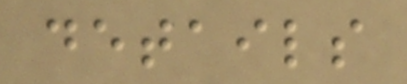details
